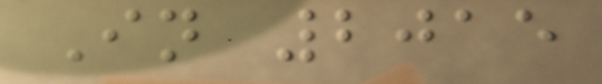In 2015
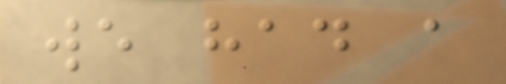we had a
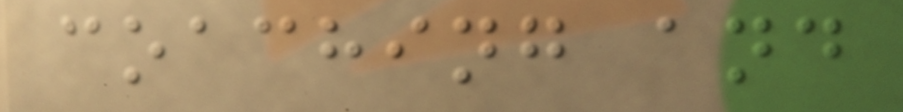coaching and
